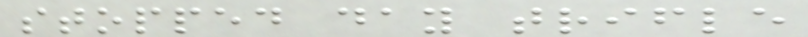stopped day trifle
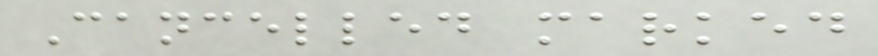Cancelled marked
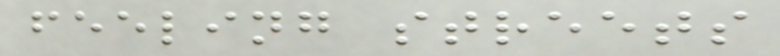feeling streets
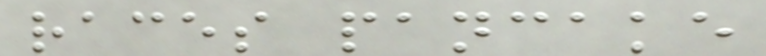races pancake
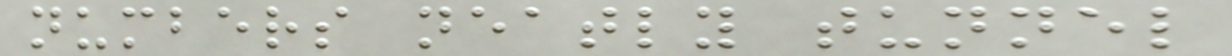numbers neatly tunnel
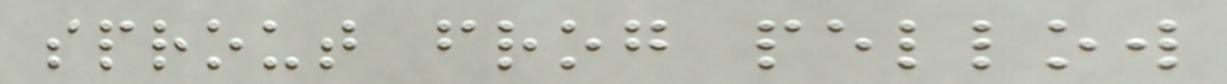sprout frog pellow
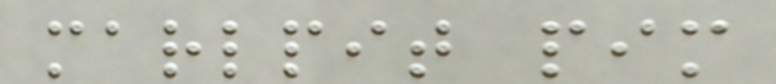marlpit pim
